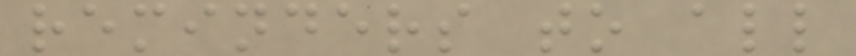reminders to all
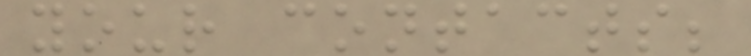your contacts;
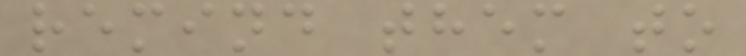remind them to
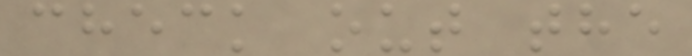check out the
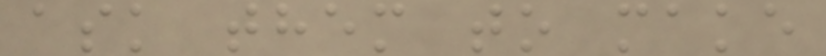ask them to make
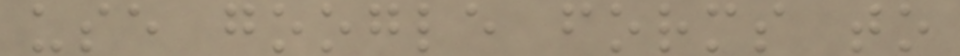use google forms to
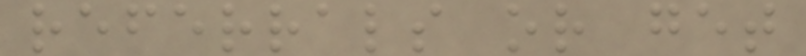referrals or get
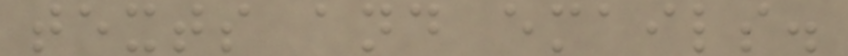texts and emails.
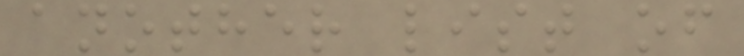another list of
